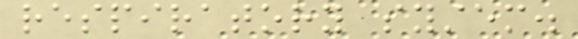respiratory system.
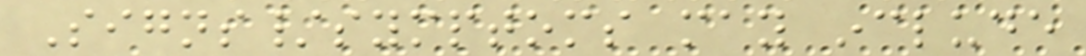Signs/symptoms may include
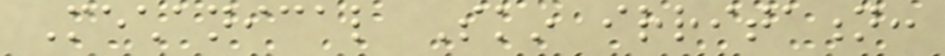Mechanical Skin irritation:
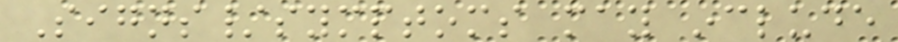Signs/symptoms may include
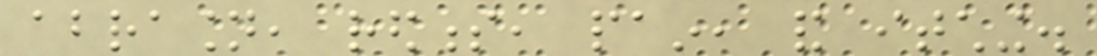abrasion, redness, pain, and itching.
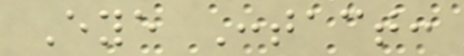Eye Contact:
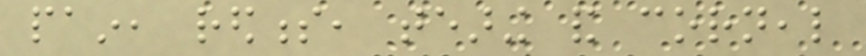pain, redness, tearing and corneal
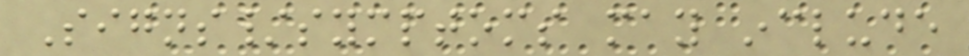Signs/symptoms may include
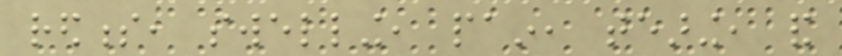redness, swelling, pain, tearing, and
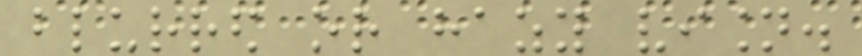blurred or hazy vision.
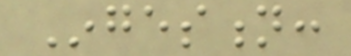Ingestion:
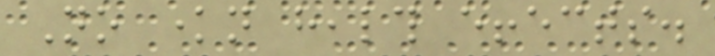No known health effects.
